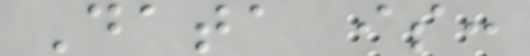Data is:
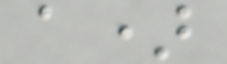a)
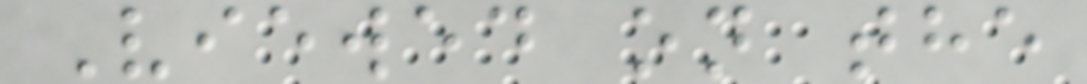Viewed on the
